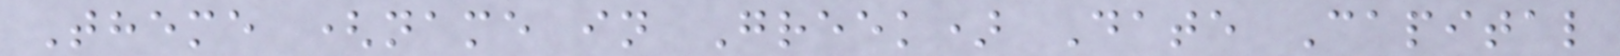Theme (name in Greek) Date Capital
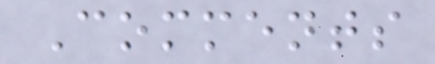Comments
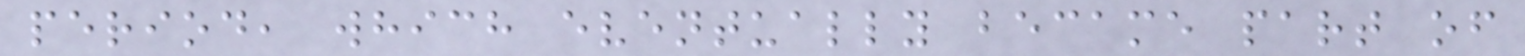period, which eventually became part of
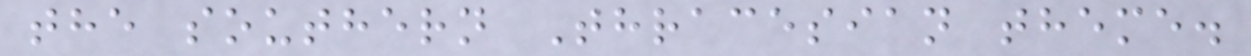the southern Thracesian theme.
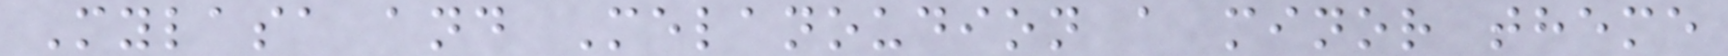Mylasa and Melanoudion a minor theme
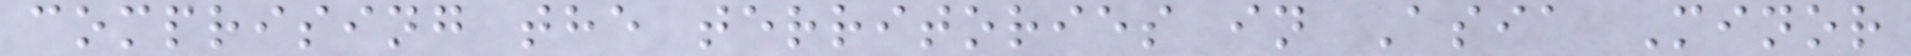comprising the territories in Asia Minor
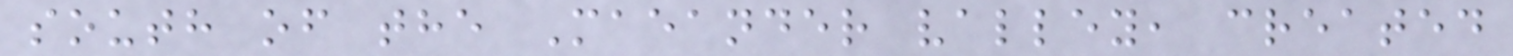south of the Maeander valley, created
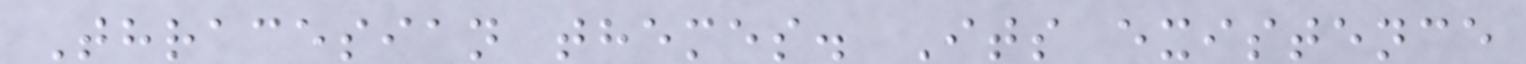Thracesian themes. Its existence
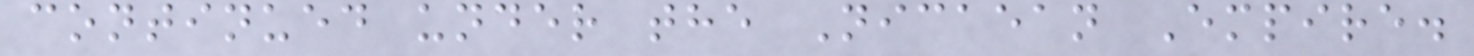continued under the Nicaean Empire.
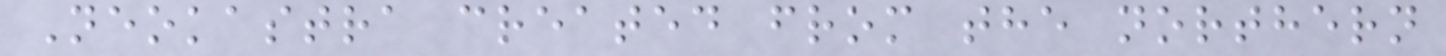Neokastra created from the northern
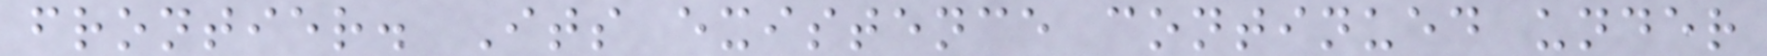frontier. Its existence continued under
